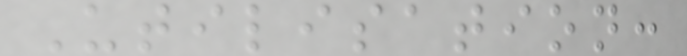Utilisation:
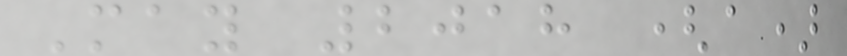May 2018 (a)
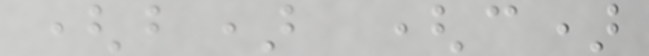(b) (c)
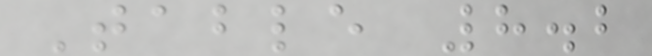Table 8.2
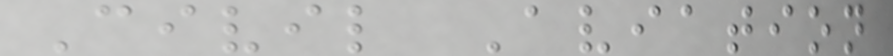Civil Aviation
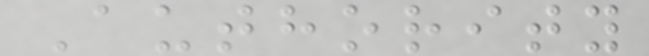Authority
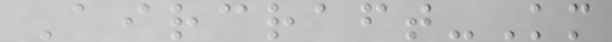Aircraft-Km
